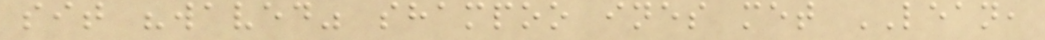sit "waved" shampoo ines met LEAN,
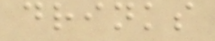drinks
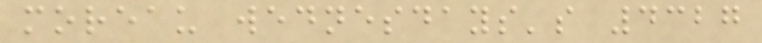moreau wednesdays's 4327
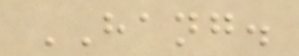HANG.
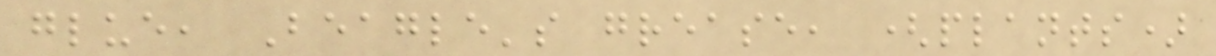glue, Beagle's grease, (plants)
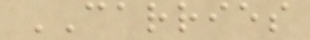CARRIES
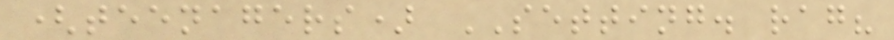(teenagers) SETTING. rag?
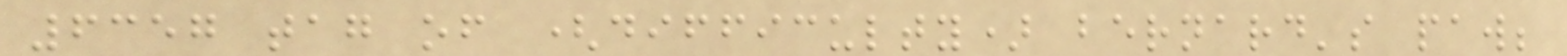6357 tag of (difficulty) bernard's paw;
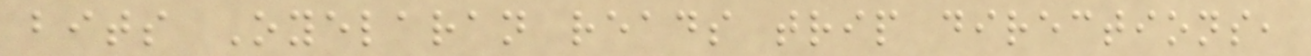bits Oyelaran reads trip directions,
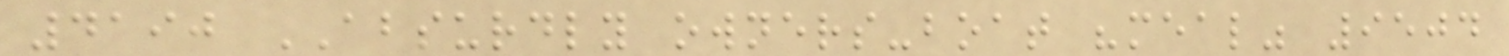4190 ABSURDLY owners-boat "meal" 9504
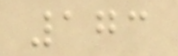173
